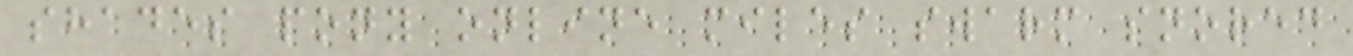shades pony online miles swarm snored
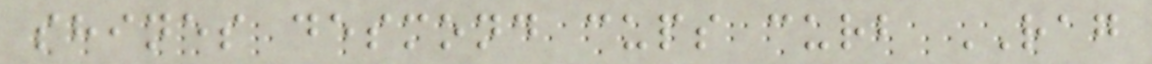shines desmond cups curb RAG
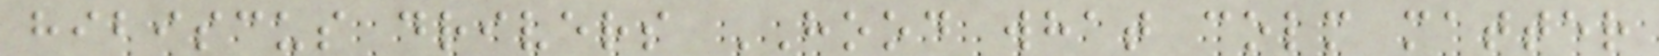hibiscus drivers HOOD what colm matter
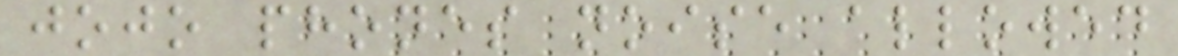jojo phones noise allowed
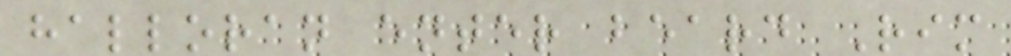halloran enter beard Rim
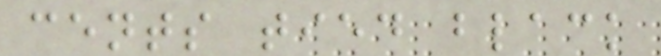cents tied black
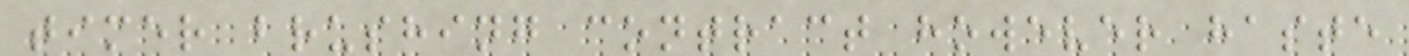timer brushing contract however haste
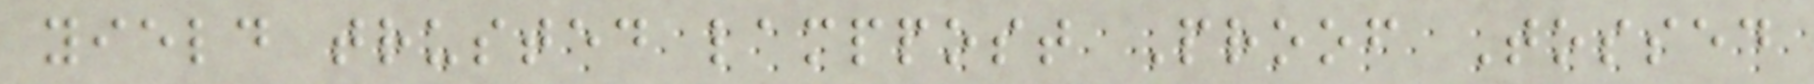yield trusted lamppost Proof Tossed
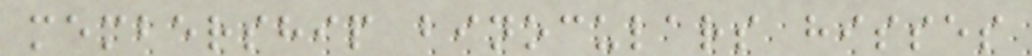membership binoculars hisses
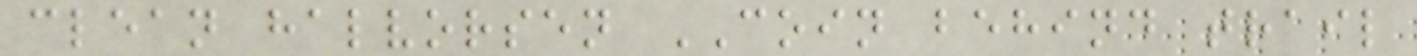clean halvorsen COIN behind trail
